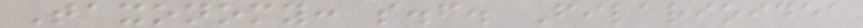Taxonomy: s.f. Filarioidea
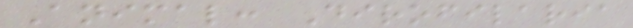Animal: Dirofilaria
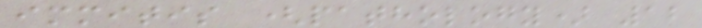immitis (pathology) 12
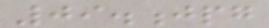09.jpg
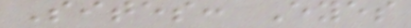Sites: Eyes
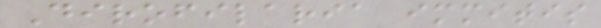Dirofilaria immitis
